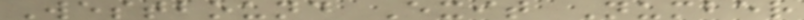Westbound Exit Number
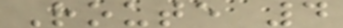Route 4
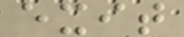exit
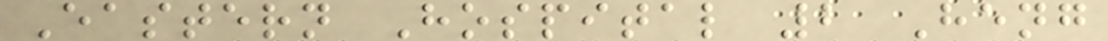Eastern Hospital 2 Heng
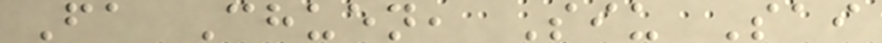Fa Chuen, Siu Sai
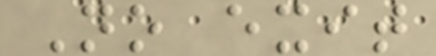No exit
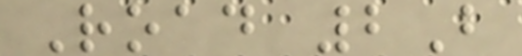Road 2B
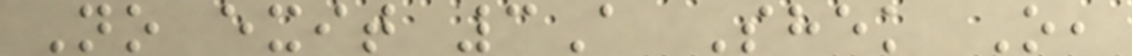No exit 3A Shek O,
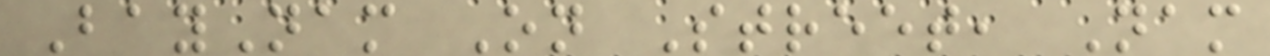BayNam On Street, Nam
